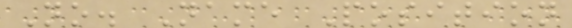No. Name Position
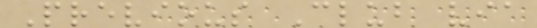Previous Club via
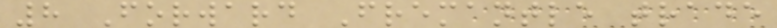8 Forward Fremantle trade
